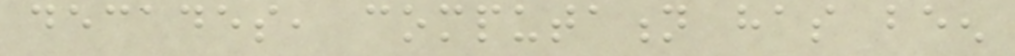decades, computation has been
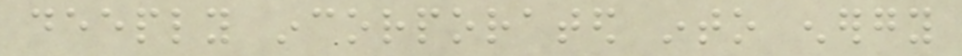deeply incorporated into energy
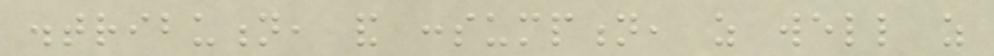distribution, and consumption, as well as
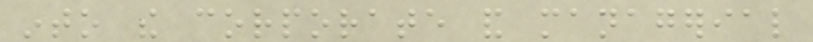into the corporate and managerial
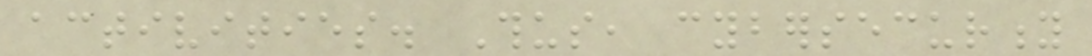activities. Thus, cybersecurity
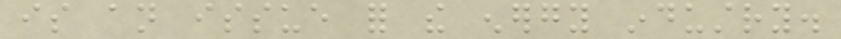is an issue for the energy industry.
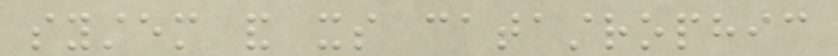system and its catastrophic
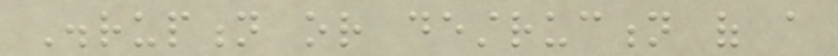Disruption or destruction of a
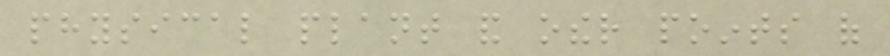physical plant and other points of
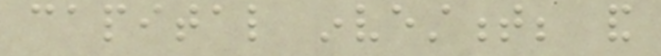capital investment; and
